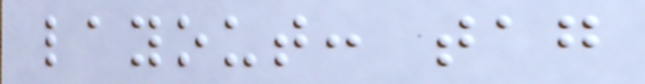layout: tag
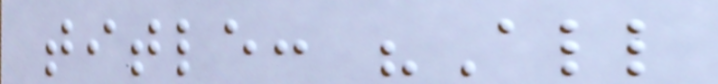title: "All
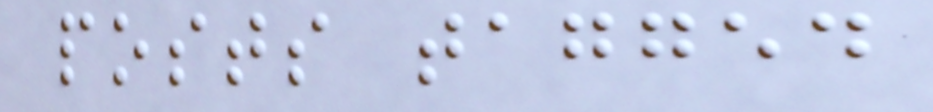posts tagged
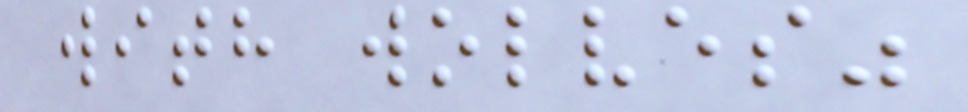with wolves"
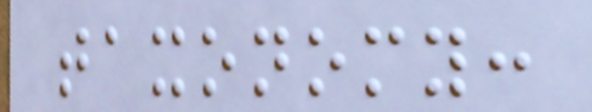taxonomy:
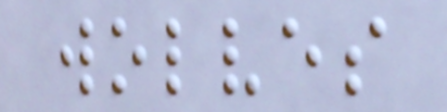wolves
